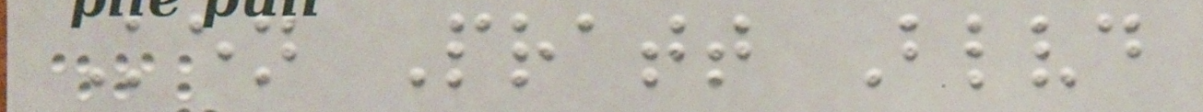Ken Pratt Blvd
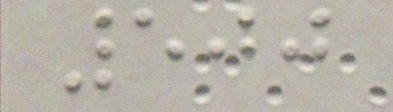500
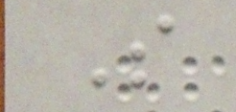S
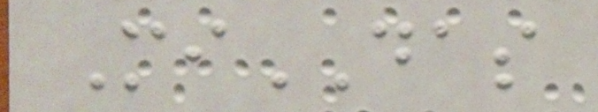MiDAS
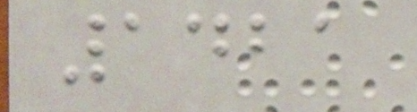1421
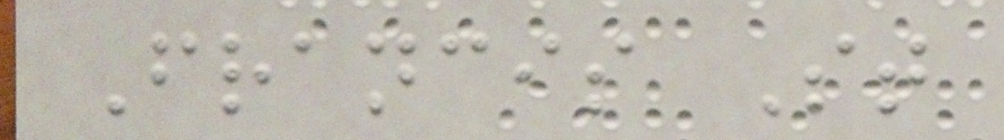Francis St
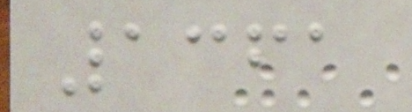1361
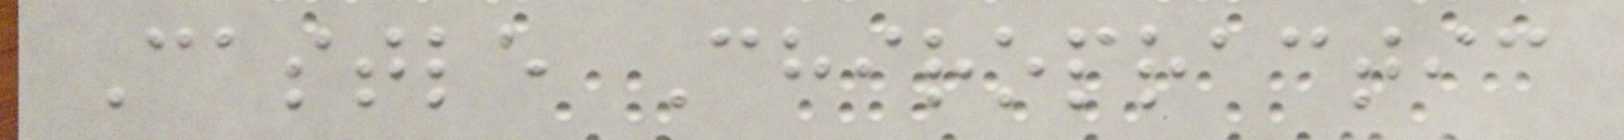Castle Chiropractic
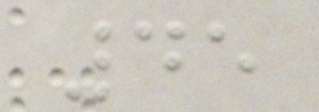45
